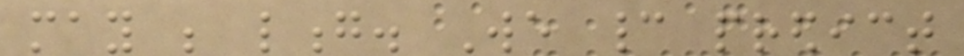may be long. We cannot predict
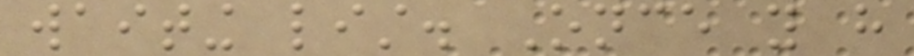waiting list. Once you have
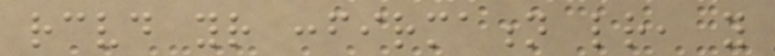received your confirmation letter, you
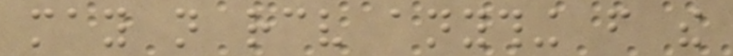may not receive anything from the
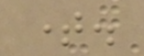time.
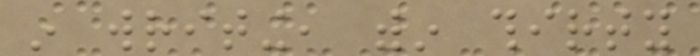in writing, within thirty
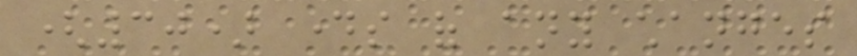(30) days of any changes
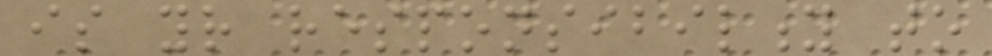is your responsibility to
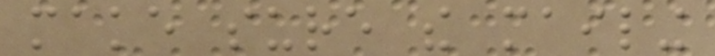make sure the mailing
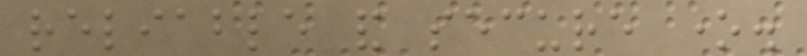reliable and secure one.
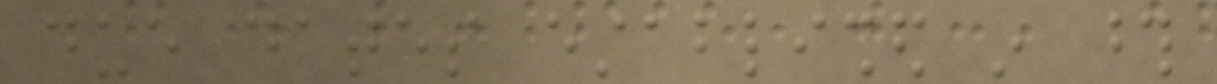due dates established in those
